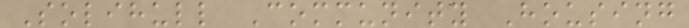Solihull Community Housing
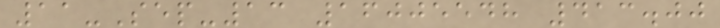11-Sep-13 16005548 413.00
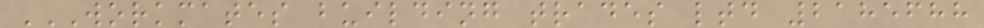WORKMATES BUILDING TRADES LTD 2185688
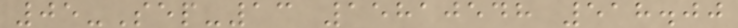05-Sep-13 15810548 518.00
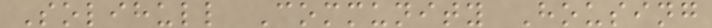Solihull Community Housing
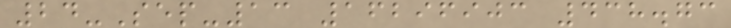24-Sep-13 16296903 438.73
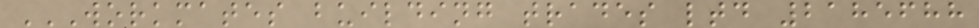WORKMATES BUILDING TRADES LTD 2185688
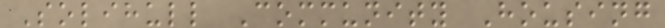Solihull Community Housing
